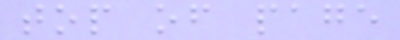top of page
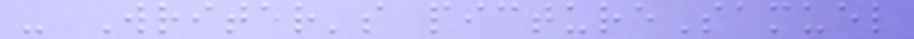- Writer's pictureSamuel
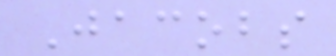Jacobs
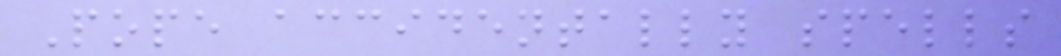Pope accidentally spells
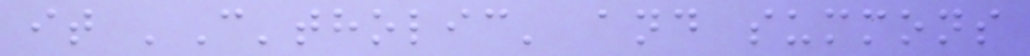it 'C'tholic' and summons
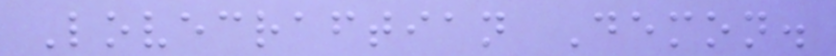Lovecraftian Demon.
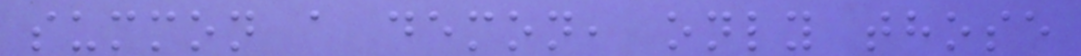summon a demon, only those
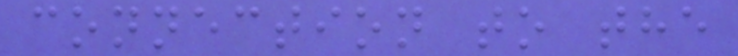connection to the
